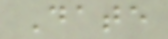Date
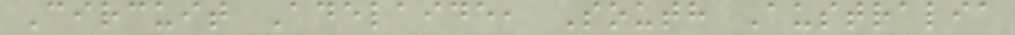Circuit Adelaide, South Australia
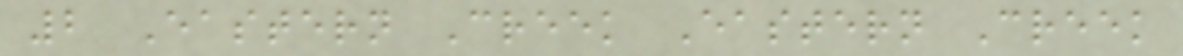2 Eastern Creek Eastern Creek
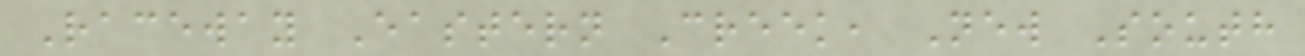Raceway Eastern Creek, New South
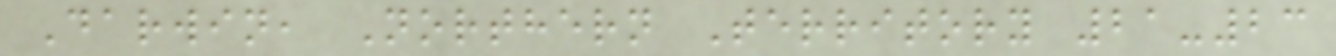Darwin, Northern Territory 21-23
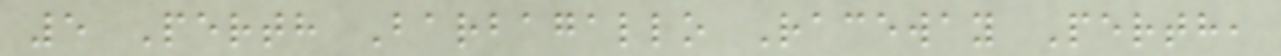5 Perth Barbagallo Raceway Perth,
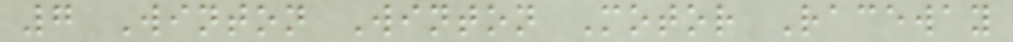7 Winton Winton Motor Raceway
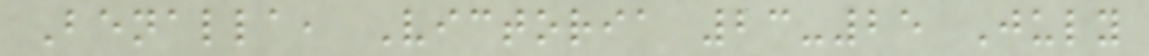Benalla, Victoria 23-25 July
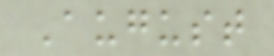August
